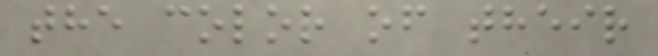the color of their
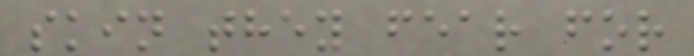skin they fear for
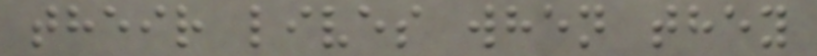their lives when they
